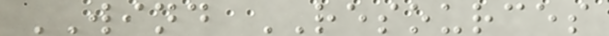WIND RESOURCES
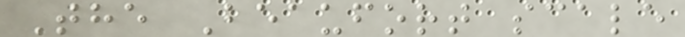The Beaufort scale
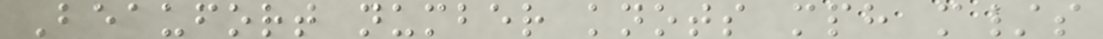Beaufort number knots mph m/s
